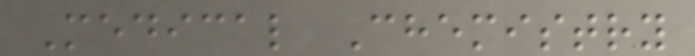Medical Chemistry
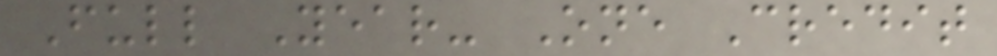Full Year- One Credit
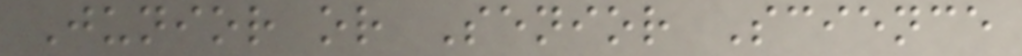Junior or Senior Science
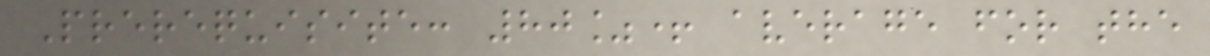Prerequisite: 80%+ average for the
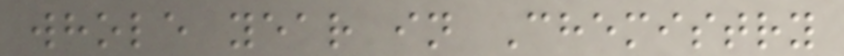whole year in Chemistry
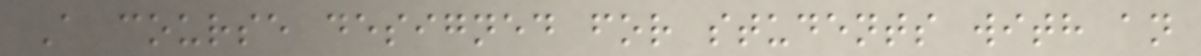A course designed for students with an
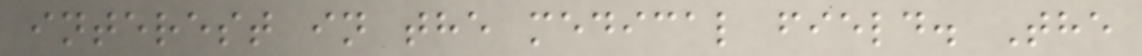interest in the medical field. The
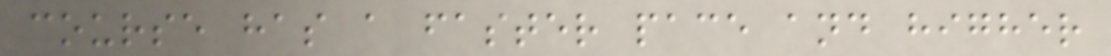course has a faster pace and higher
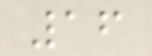16
